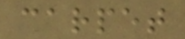carpet
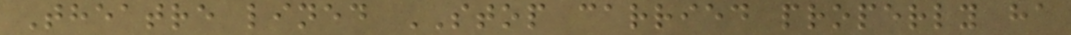Theatre lined STOP carried properly ha
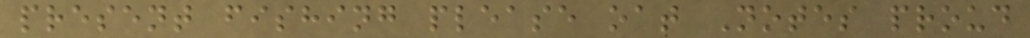present fishing please oat Notes proud
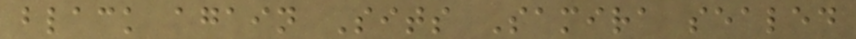black again Sits Samira sealed
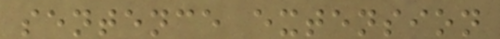sentence extension
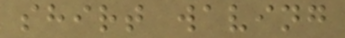shirt waving
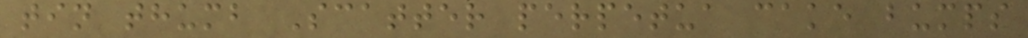tin thumb Scatter perpetua cake bumps
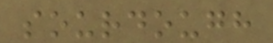sourdough
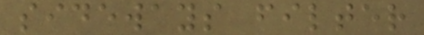sideways filter
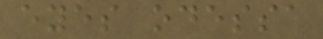eyes odessa
